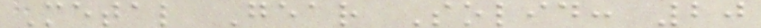Metal Gear Solid: 20
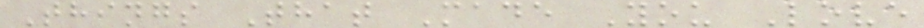Things That Made You Love
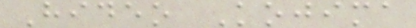Hideo Kojima
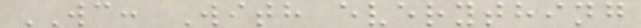WC: With everything
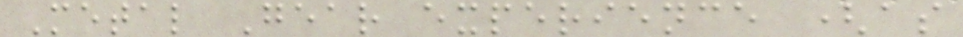Metal Gear experience (as
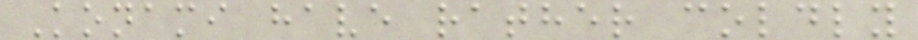Konami have rather coldly
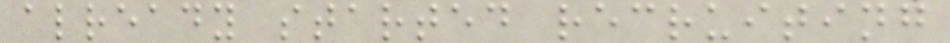already started recruiting
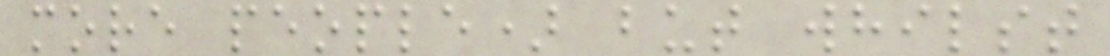more people) but whilst
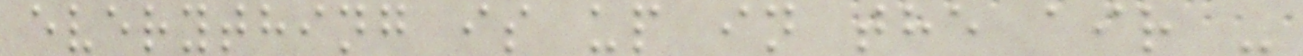everything is up in the air -
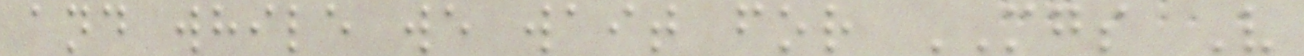and while we wait for MGS V
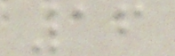16
